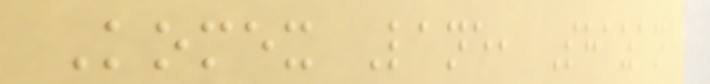Komex Lane, Shazan
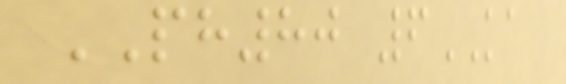PH80 6KA
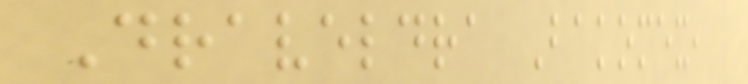Draveldra Bakomex,
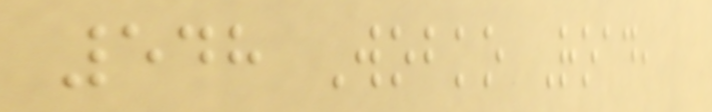548 Wobko Road,
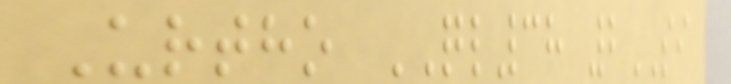Urtho QL38 2SI
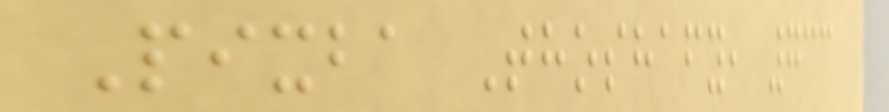Pixba Thoshafy, 733
